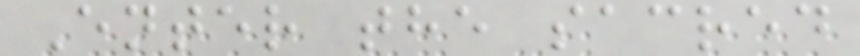Enter the sacred
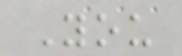You
